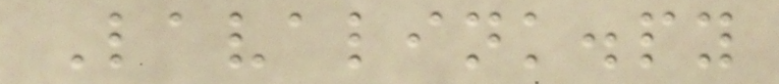Lavalink.py
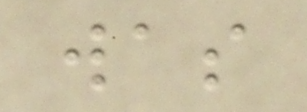was
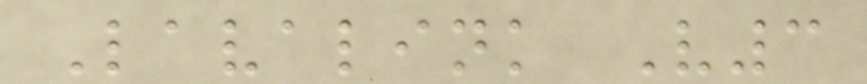Lavalink V3
